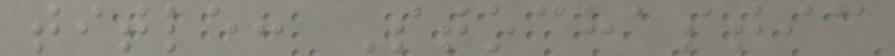title: Stochastic
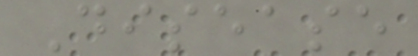Disease
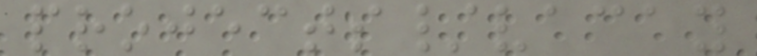projects/vacay
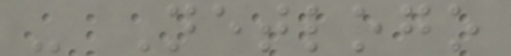- Netlogo
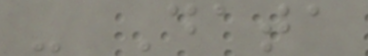- Data
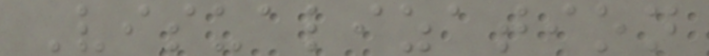Visualization
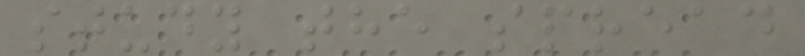study the spread
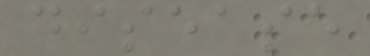disease
